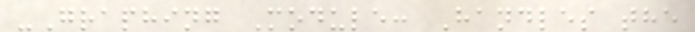-Graphing Module: Handles the
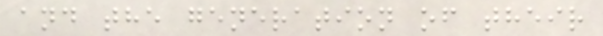and the generation of their
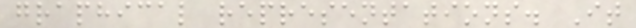graphical representations. It
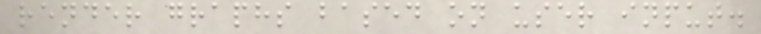render graphs based on user input.
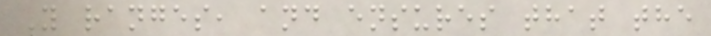Y ranges, and ensures that the
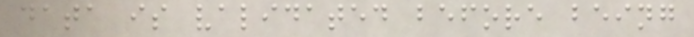data is validated before being
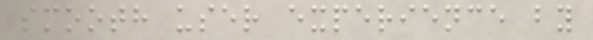smooth user experience by
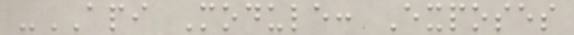-API Module: Exposes
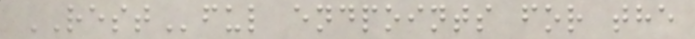RESTful endpoints for the
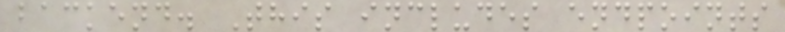backend. This includes endpoints
